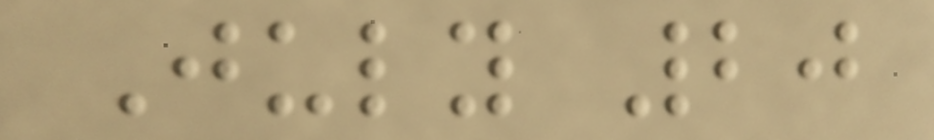July 20
